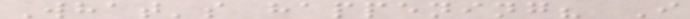What's happening? I
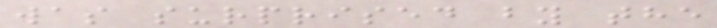was surprised by the
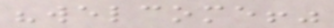"welcome!"
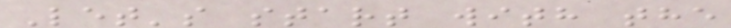Let's start with the
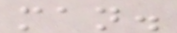man.
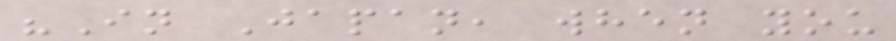"In Japan, when you
